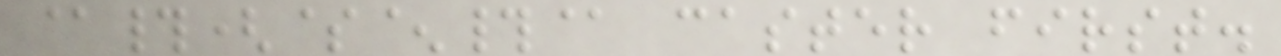@#($^#@ caster first.
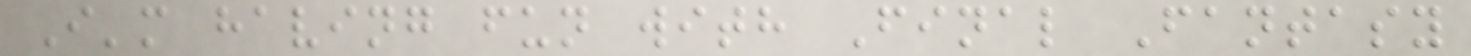I'm having fun with Final Fantasy
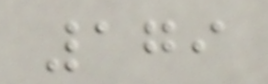179
